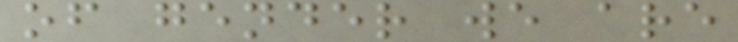of gender we are
